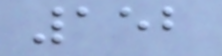152
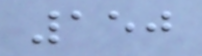150
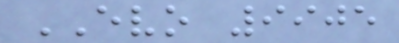EVO 9905
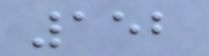152
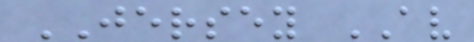JERSEY AV
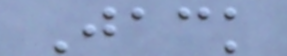Jack
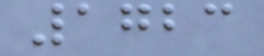1723
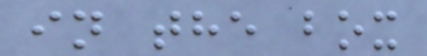in the box
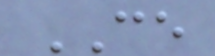CE
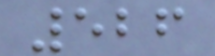526
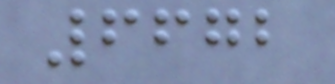6672
